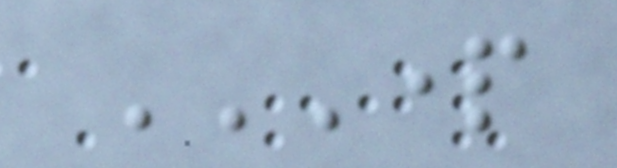PART
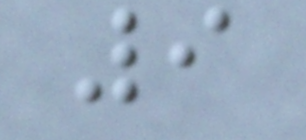9
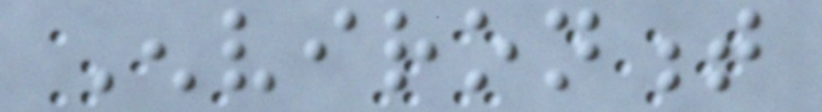Environment
